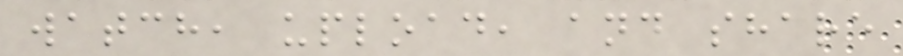watch, upload, and share
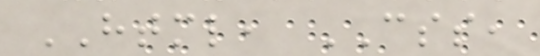HTML, CSS,
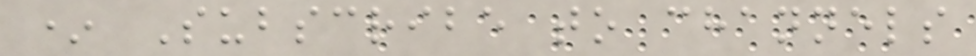* Subscribe to channels
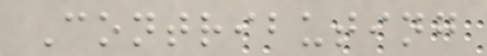Contributing
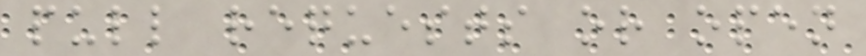pull requests or open
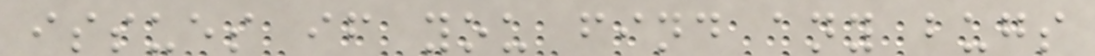issues if you find any bugs
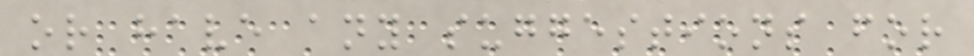or have any suggestions for
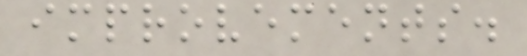improvements.
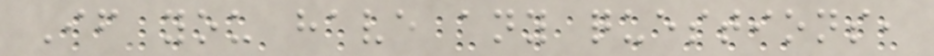If you have any questions,
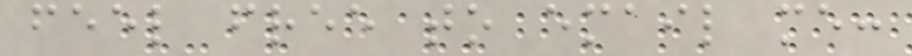feel free to email me:
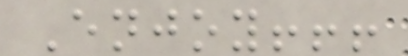Enjoy!!!
